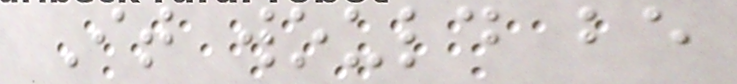It would be
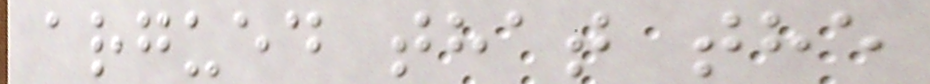argued that the
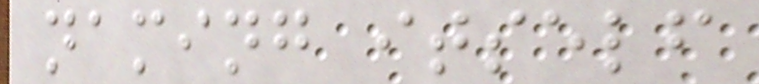naming itself
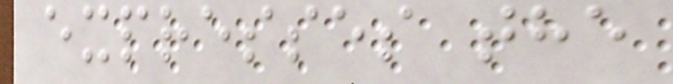expresses the
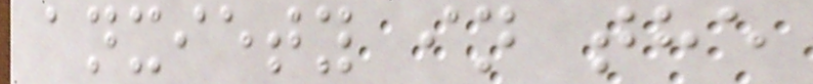anxiety in the
